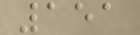151
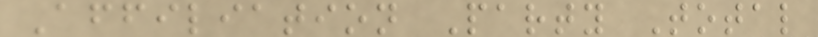Affiliation Party Total
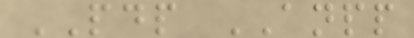PDP ANPP
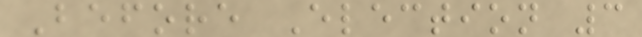Before Election 3
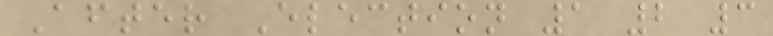After Election 1 2 3
